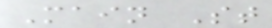Main St
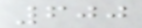600
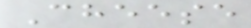Cheese
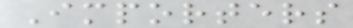Importers
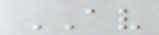AV
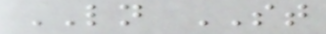LN ST
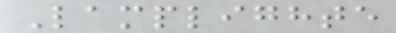Lamplighte
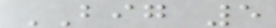BIG 5
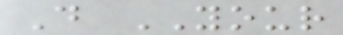D YOUR
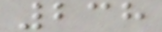238
